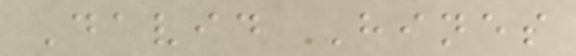David Hines
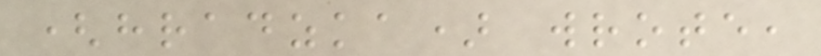(hradzka) wrote,
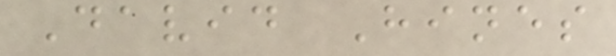David Hines
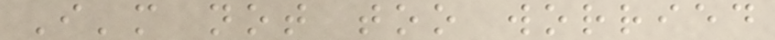I'm not too worried
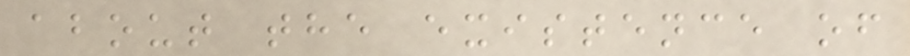about the existence of
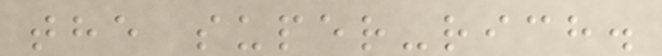the super-rich.
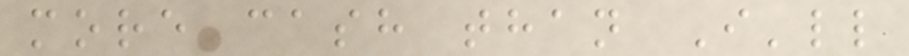more cash than I'll
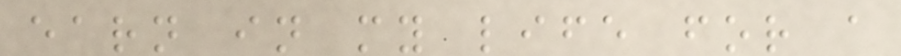earn in my life for a
